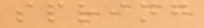spring
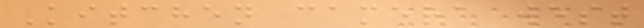Kitchen camera west
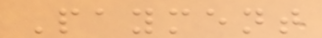Payment
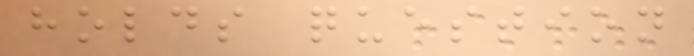holds question
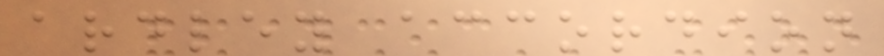ardley accordion
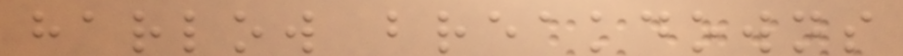harlow breakdowns
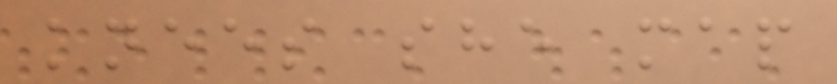knees she map
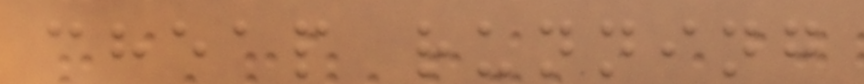cheap running
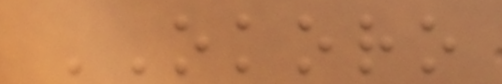OKORO
